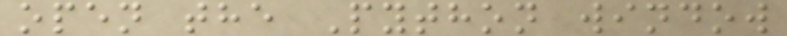open the Python window
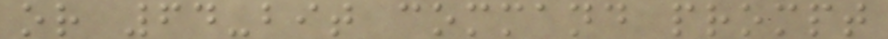or 64-bit command prompt
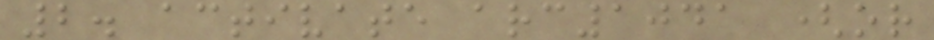2. activate arc1041 (or
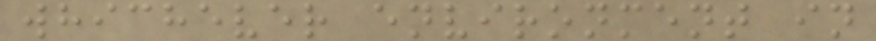whichever environment in
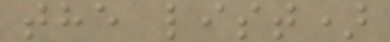the list)
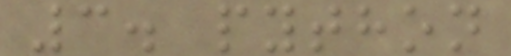3. python
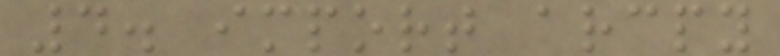4. import arcpy
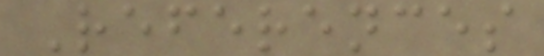References
